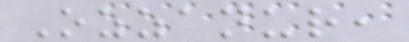Ozzanur,
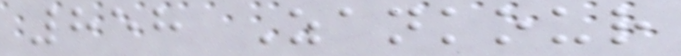858 Zankour
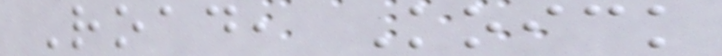Road, Koick
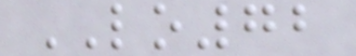LO72
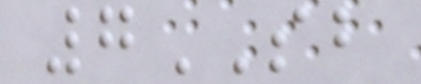7SB
